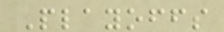Playoffs
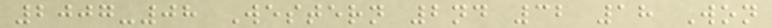2007-08 Western 2nd 32 18 Won
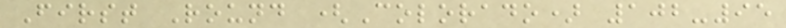First Round (Colorado) 102-95
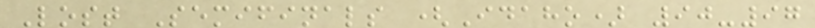Lost Semifinals (Idaho) 90-97
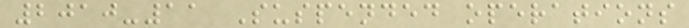2010-11 Suspended operations
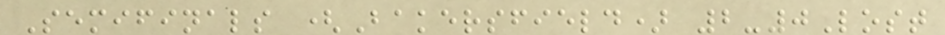Semifinals (Bakersfield) 2-0Lost
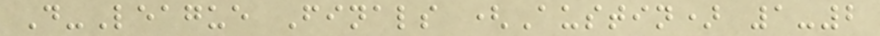D-League Finals (Austin) 1-2
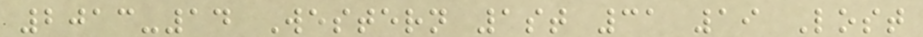2013-14 Western 1st 31 19 Lost
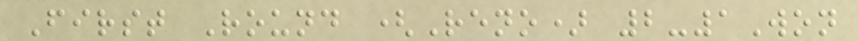First Round (Reno) 2-1Won
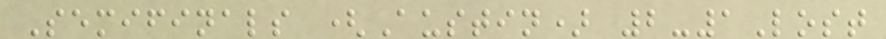Semifinals (Austin) 2-1Lost
